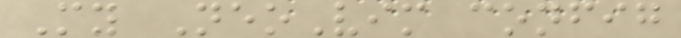My NeoVim config
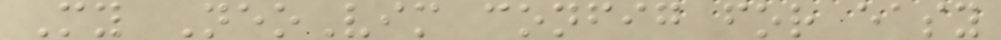My NeoVim config for easy
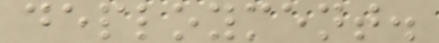deployment.
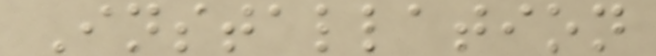Installation
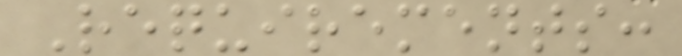Requirements:
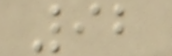92
